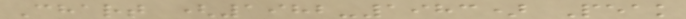Chart (1982-1983) Peak
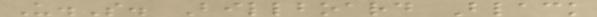U.S. Billboard Black
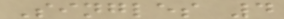Singles 4
